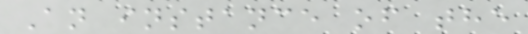An instance of the
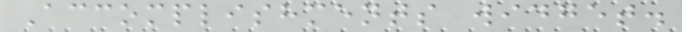Accomplishments widget.
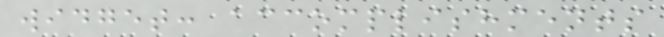widget: accomplishments
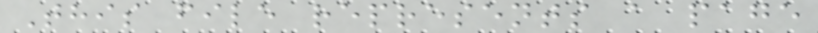This file represents a page
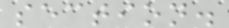section.
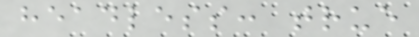headless: true
